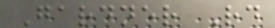Gardner Rd
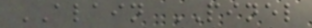ALAIN PINEL
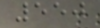550
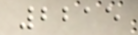2215
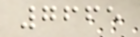7665
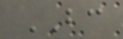BC
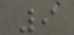9
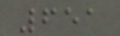651
